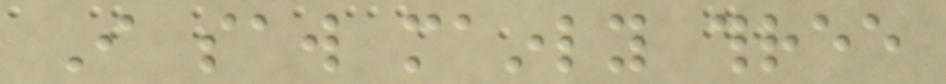I saw mainly three
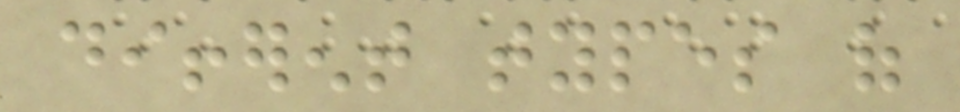different types of
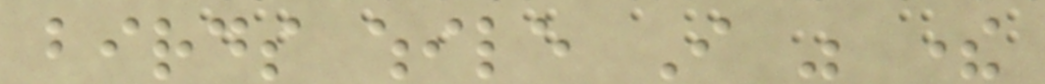birds while I was there
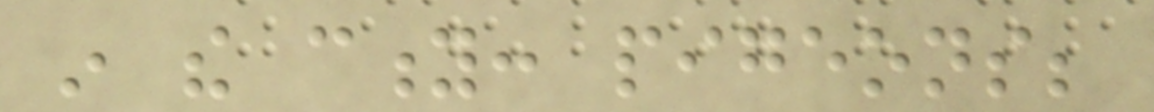in the city: pigeons;
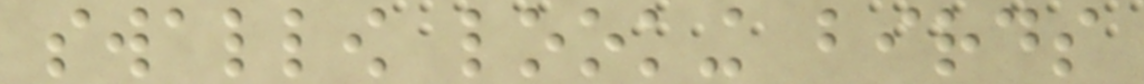swallow looking birds
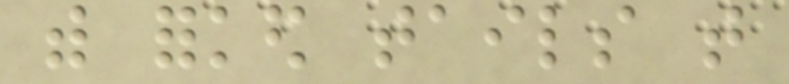with forked tails that
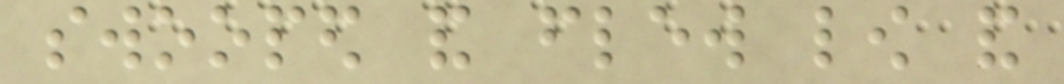swooped and flew low and
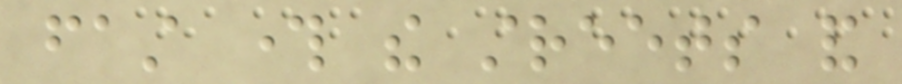fast through the streets and
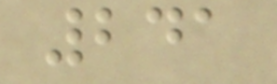241
